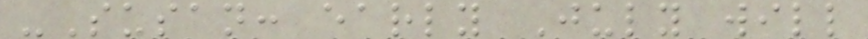-Susan: early July will
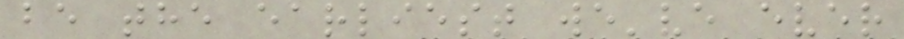be the earliest we've ever
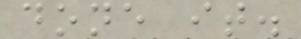done it.
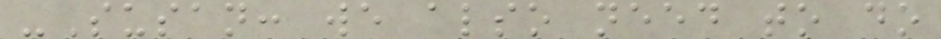-Susan: we also need to do
